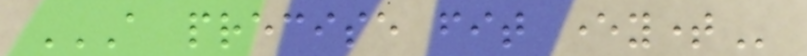A PRECISE FIT EVERYTIME
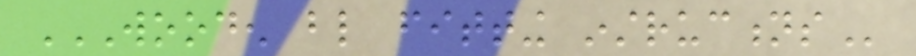WOODEN BLIND FITTING INSTRUCTIONS
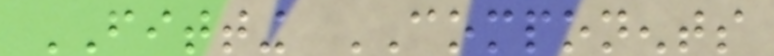FITTING COMPONENTS
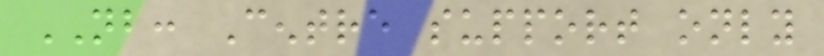NB: Centre support only
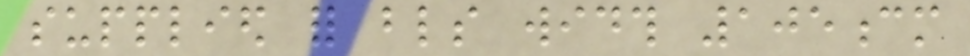supplied for blinds width 105cm
